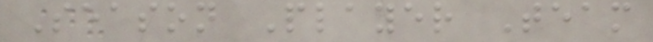Season Player Team
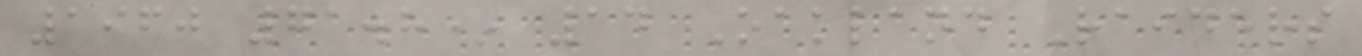1960 71.8* 14 Oakland Raiders
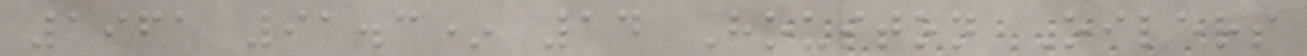1961 91.3* 14 Houston Oilers
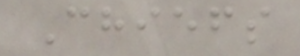Chiefs
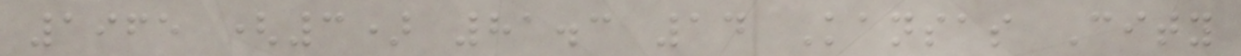1965 (3) 81.3 14 Kansas City
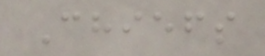Chiefs
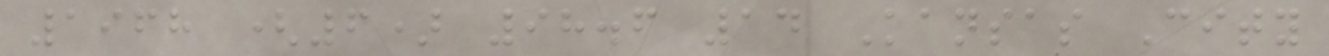1968 (6) 98.6 14 Kansas City
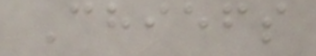Chiefs
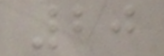20
